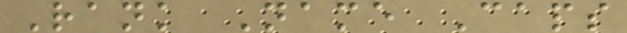Rank Name Caps
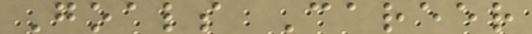Goals Career
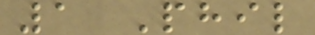1 Phil
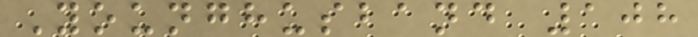Younghusband 108
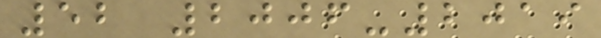52 2006-2019
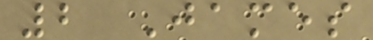2 James
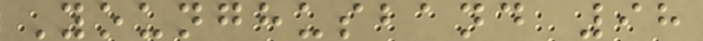Younghusband 98
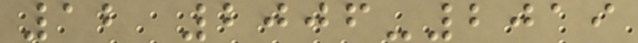12 2006-2019
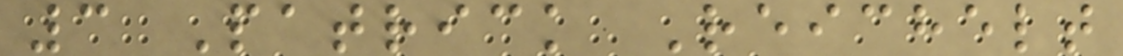3 Patrick Reichelt
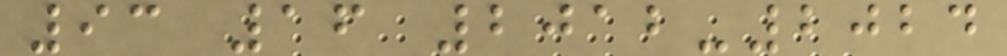93 16 2012-2024
